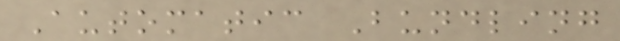Automatic Bundling
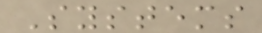Systems
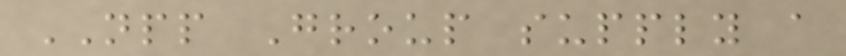NPP Group supply a
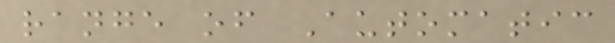range of Automatic
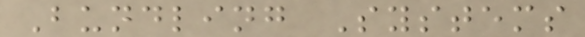Bundling Systems
